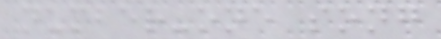number-one song
